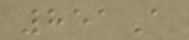851A
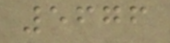5676
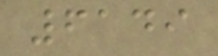6149
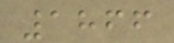1866
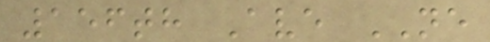156th Ave NE
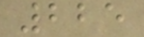225
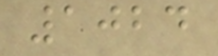1024
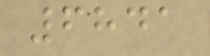6841
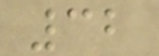32
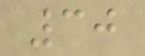30
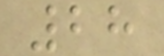28
